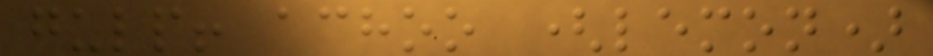gulp! achoo (lemon)
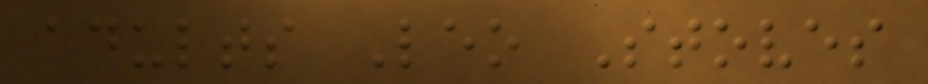adults Leo Stoves
